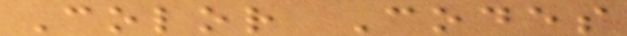Color Codes
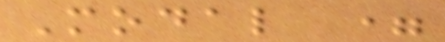Modal =
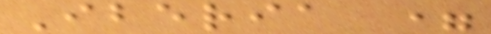Iberia =
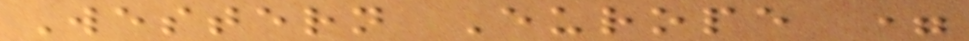Western Europe =
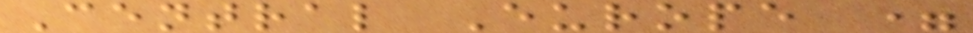Central Europe =
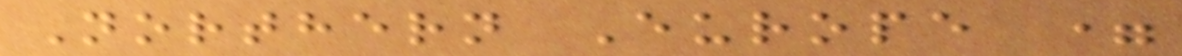Northern Europe =
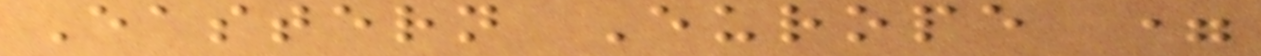Eastern Europe =
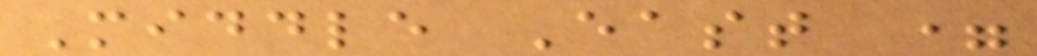Middle East =
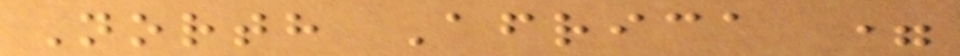North Africa =
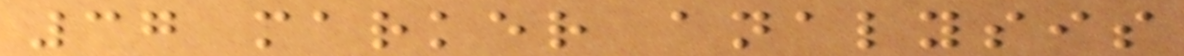37 marker analysis
